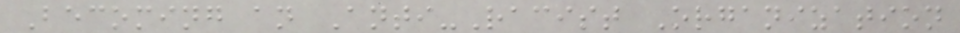Becoming an Anti-Racist Organization
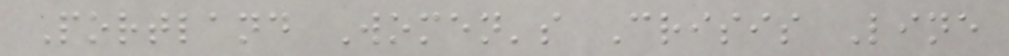Portland Women's Crisis Line
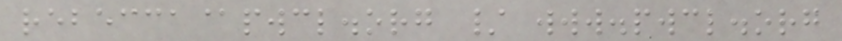rebecca@pwcl.org / www.pwcl.org
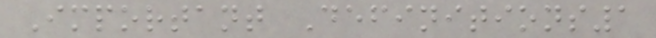Important Definitions1
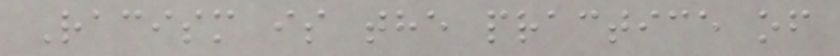Racism is the practice of
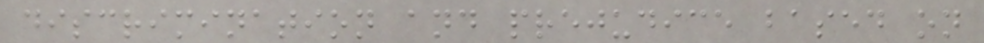discrimination and prejudice based on
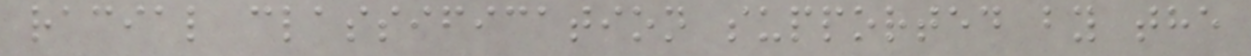racial classification supported by the
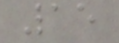15
